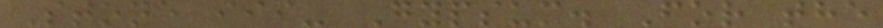Stone iii- Gypsum. For the
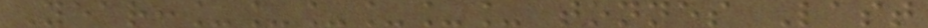Year:______ tonnes Last
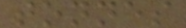tonnes
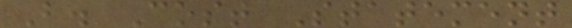B. Cost Statement
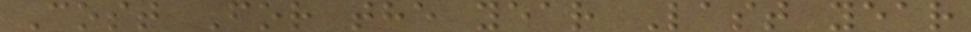Cost For the year Last year
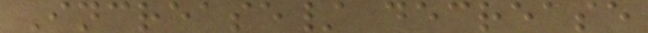Increase/ decrease
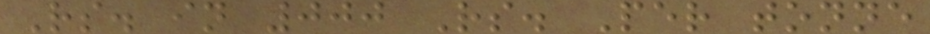Rs. in 000 Rs. Per tonne
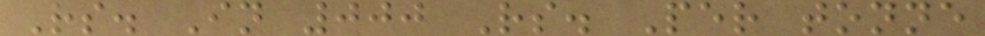Rs. In 000 Rs. Per tonne
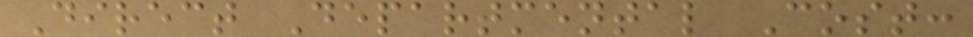Direct Departmental Cost:
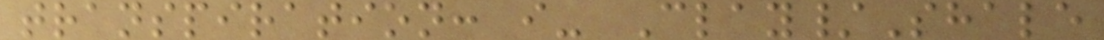transpiration: i- Clay/Shale
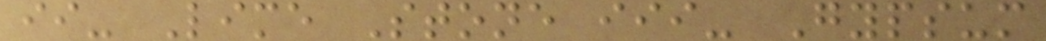ii- Lime Stone iii- Gypsum
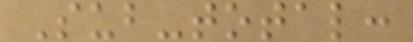Sub-total:
